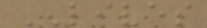LIVES
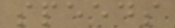speeds
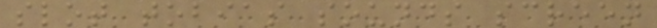slot tobias sounds screen
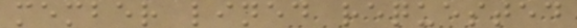member lined requested
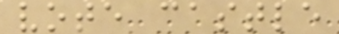vote castle
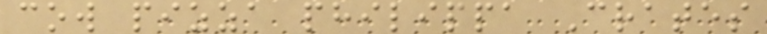cow pizza philippa Crates
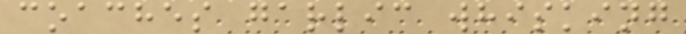coaches garlic whisking
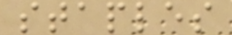staples
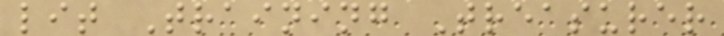lit Training Treasurer
